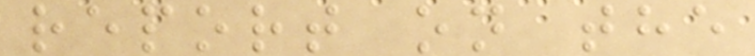report on the
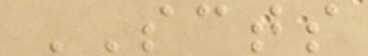SCTS
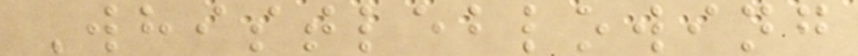Whistleblowing
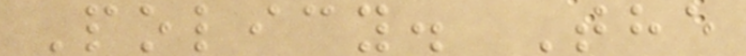Policy. The
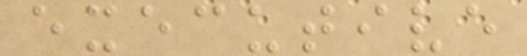executive
